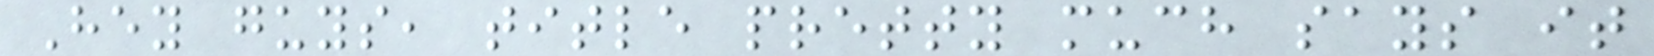Hey guys, title pretty much says it
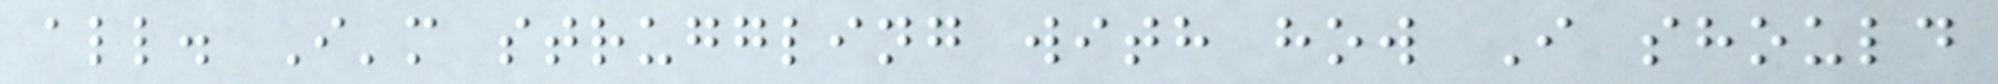all. I'm struggling with how I should
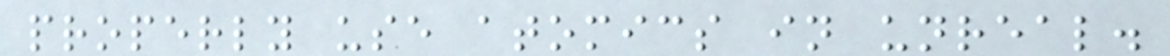properly use atomics in unreal.
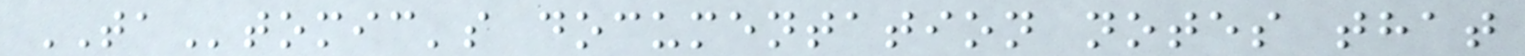TAtomic's documentation notes that
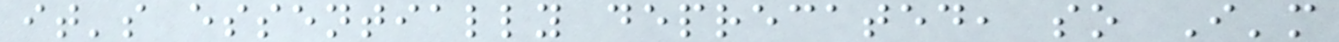it's essentially deprecated, so I'm
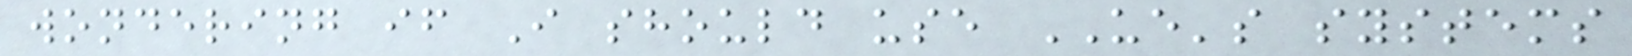wondering if I should use UE's systems
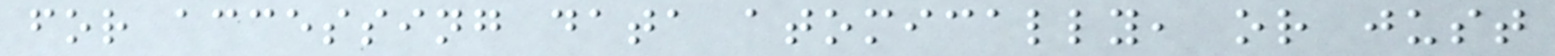for accessing data atomically, or just
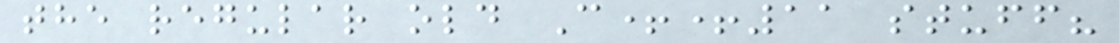the regular old C++11 stuff?
